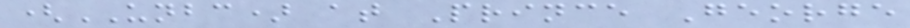(UNBC) at Prince George
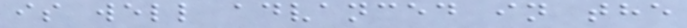is well advanced in the
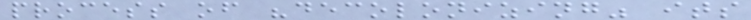process of "decolonizing" its
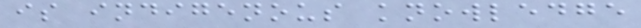is indigenous knowledge
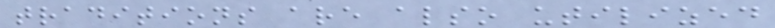traditions are also utilized
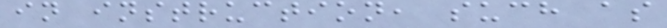in instruction, such as
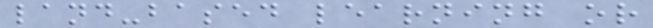land-based learning or
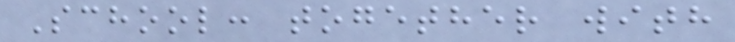School: together with
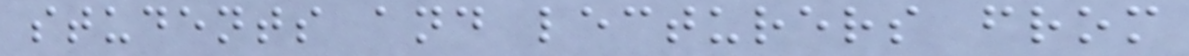students and lecturers from
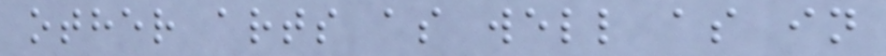other arts as well as in
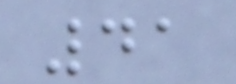41
